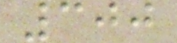300
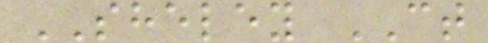SHELEY CT
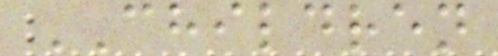CHILDREN
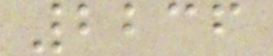2236
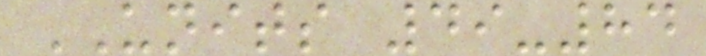UNITS 49-84
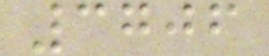3706
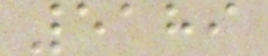5189
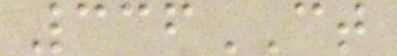336CT
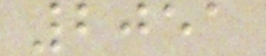2051
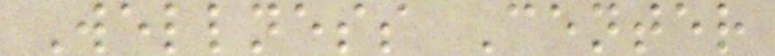Wellness Center
